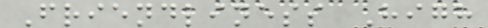Friendliness High
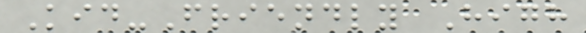Kid-Friendly High
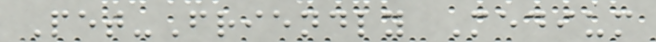Pet-Friendly Medium
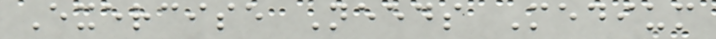Exercise Needs Medium
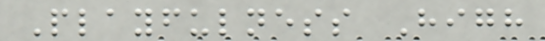Playfulness High
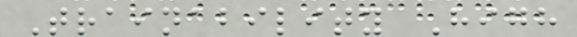Trainability High
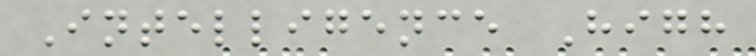Intelligence High
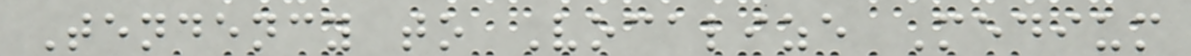Tendency to Vocalize Medium
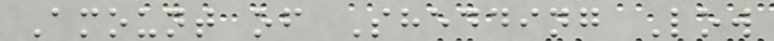Amount of Shedding Low
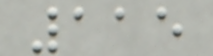115
